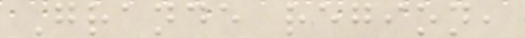Grande region,
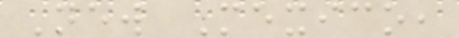New Mexico,
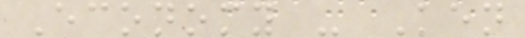Economy - Ken
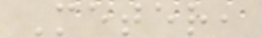Meter,
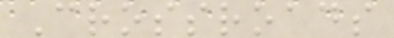Crossroads
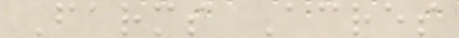Farms Acres
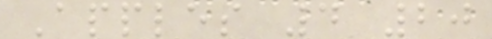Apples 4 20
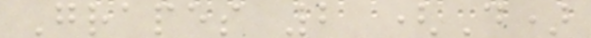Grapes 2 (D)
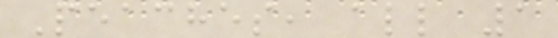Peaches, all 1
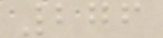276
